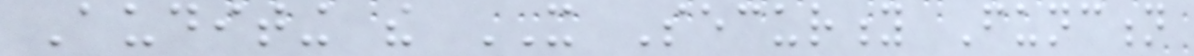Auditing the IT Security Function
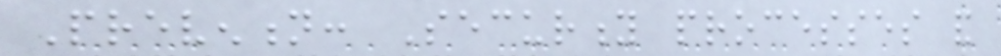Prevention: Security processes and
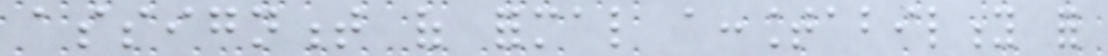assignment of formal accountability for
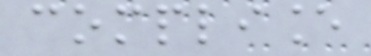compliance
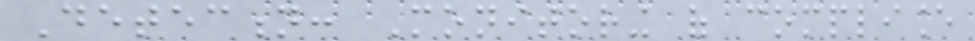Detection: Monitoring of compliance
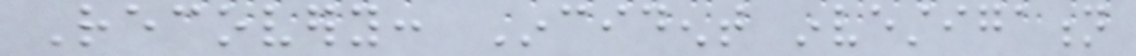Recovery: Incident investigation
